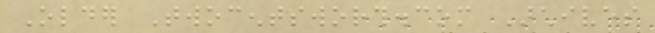Older Twocentsworth.com Archives
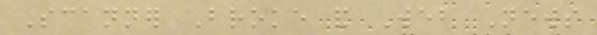Scanner Broke and Web News
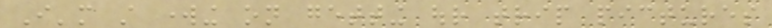I'm still working on getting our trip pictures
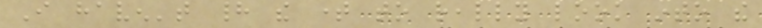I haven't had the time to really look into the
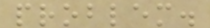problem.
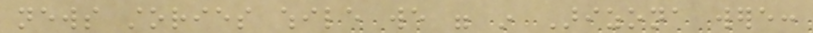news stories while we were in Arizona were:
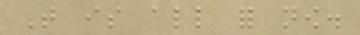That is all for now.
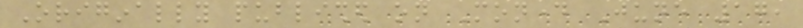Originally published on Monday June 17,
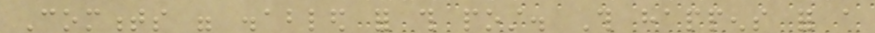Comments were disabled for this post. This happens for a
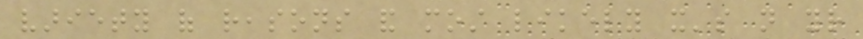variety of reasons and most likely it's not your
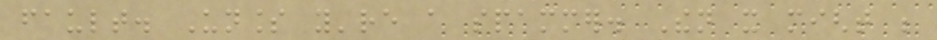fault. Unless you're a spammer. Then it might be
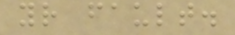your fault.
